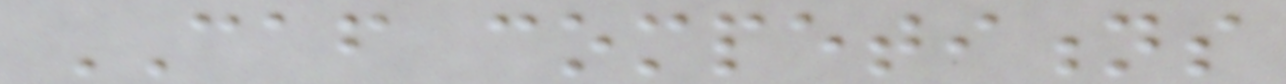CAF competitions
